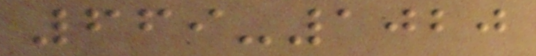669-1020
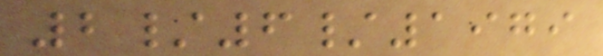2/6/1979
